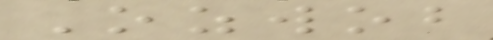Ozwob
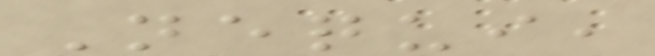Nequi,
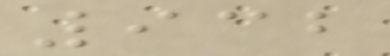932
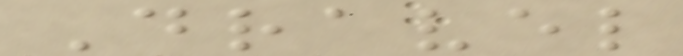Dravel
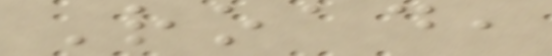Road,
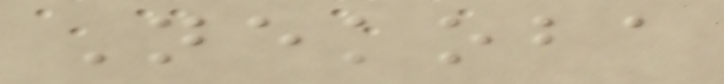Nekoba
